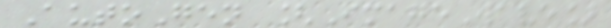AutoGen [ImageWave]
